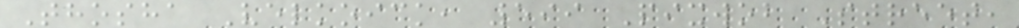Thosha Velkoick, 599 Pixwob Street,
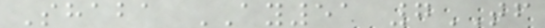Shaba AY51 7TF
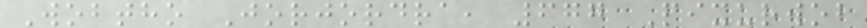Wobtho Jorjordra, 677 Pixurwob
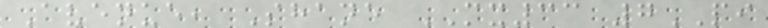Avenue, Shane MX33 7PI
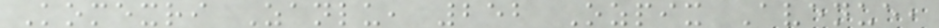Komexri Zanlu, 252 Ozpix Avenue,
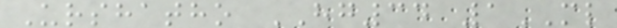Urshatho HG34 1ML
